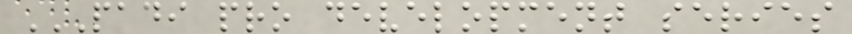PADI PRO DEVELOPMENT SERIES
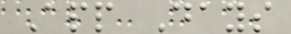App Days
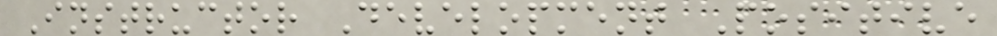Instructor Development Positive
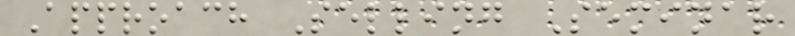Approach Selling Seminar
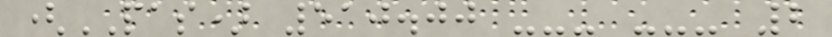(PAS) 510.00 --- --- 2
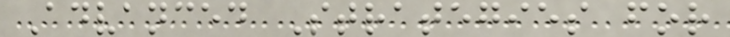Advanced Strategies for
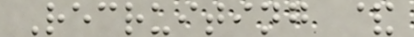Recruiting &
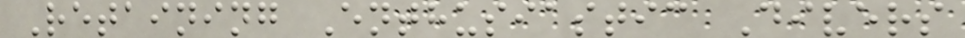Retaining Enthusiastic Divers
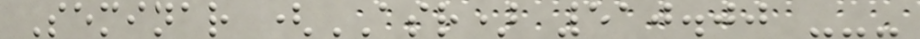Seminar (ASR) 510.00 ---
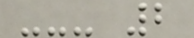--- 2
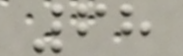68
